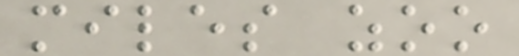miles zoo
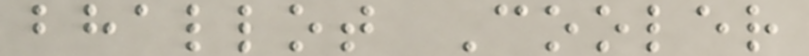bhallot Cooler
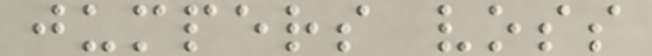jumpers voss
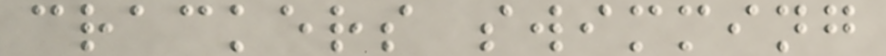crackers swimming
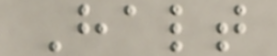Halt
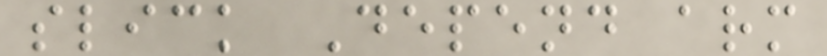slick Depend arm
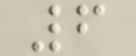6
